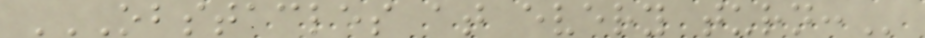OBSTACLES AT EVERY TURN:
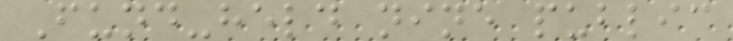Fund-held nine public
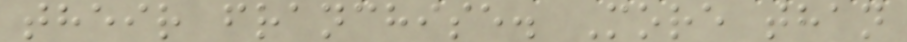their franchise. More than
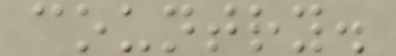country.
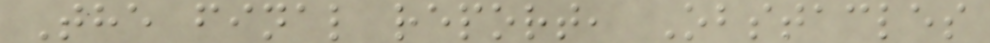The final report, Obstacles
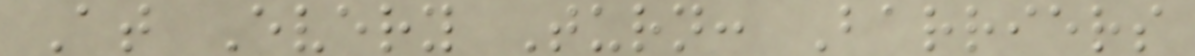At Every Turn: Barriers
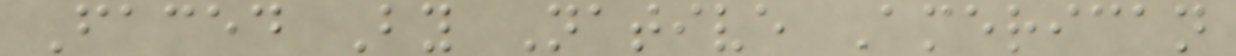Faced By Native American
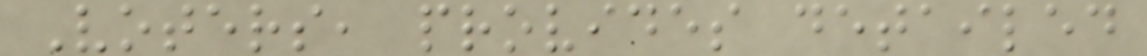Voters, provides detailed
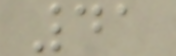41
